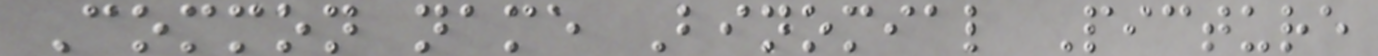Common name Binomial Picture
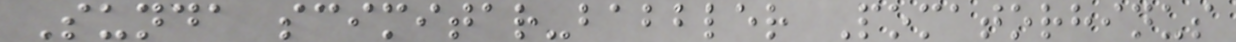Sunda scimitar-babbler Pomatorhinus
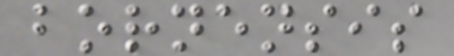bornensis
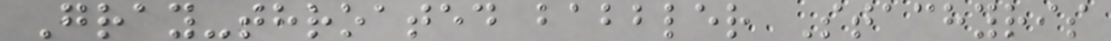Gray-throated babbler Stachyris
